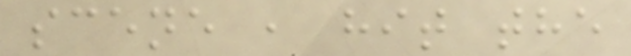scene , hit the
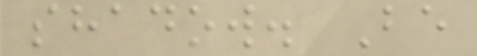shadow. Be
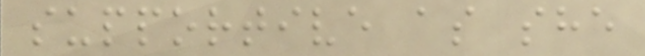supportive as she
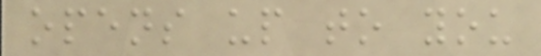opens up to you
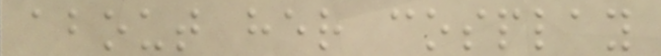about her cosplay
